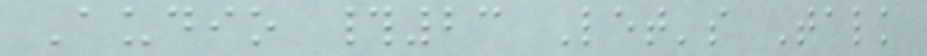Audio #23 Let's Talk
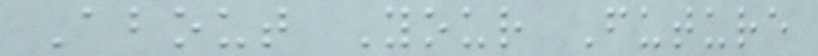About Your Future
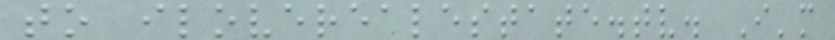to iloverealestate.tv. I'm
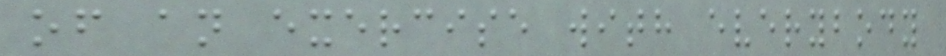of an exercise with everybody
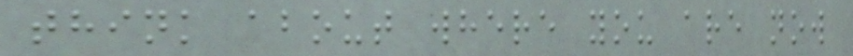think about where you are now
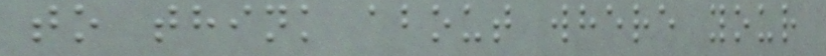to think about where your
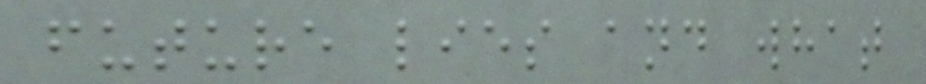future lies and what
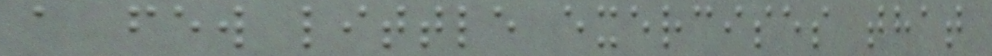a few little exercises that
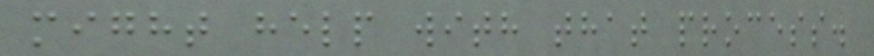might help with that process.
